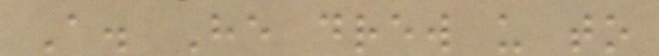A. He drew us to
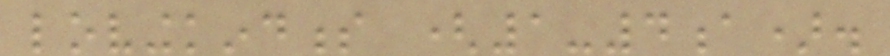lovingkindness (1-4a).
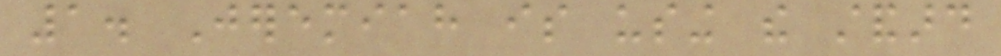1. Jeremiah is using the standard
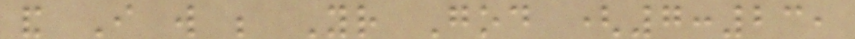and I will be Your God (7:23,
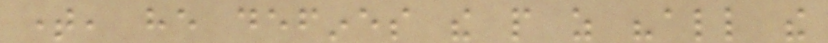time, he defines the people as "all the
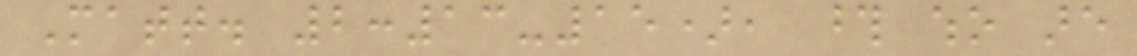Matt. 2:13-15), those who are
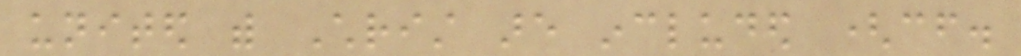united with Christ are included (cf.
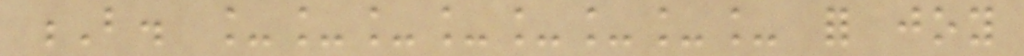B. ________ for joy
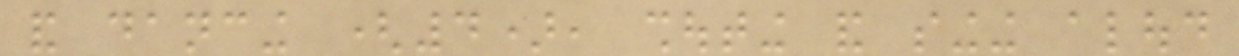and dancing (4), shouting and singing aloud
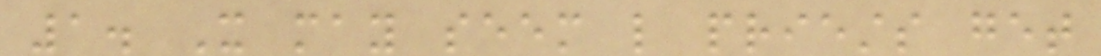1. It may seem like priests get
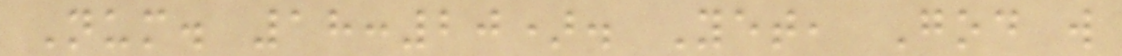Num. 18:20). Yet, God will
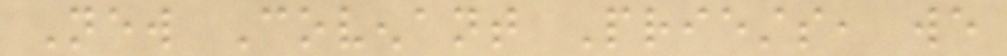New Covenant Priests, we
